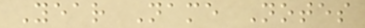Year Name Notes
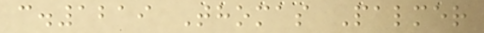c.1219 Thomas Palmer
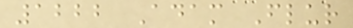1222 Adam Flur
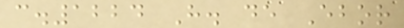c.1224 H. de Ebor
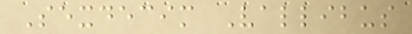Sexdecim Vallibus
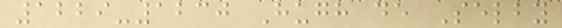1229-1230 Hugh de Selby
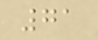71
